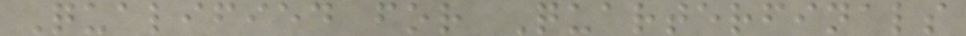Qualified for Quarterfinals
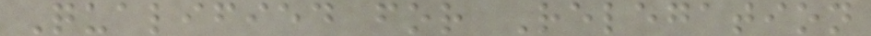Qualified for Relegation
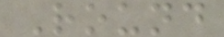Round
